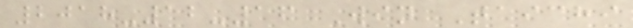2018-12-16 Win Taichi
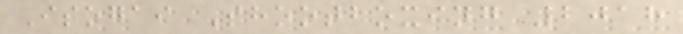Isogai Shootboxing 2018
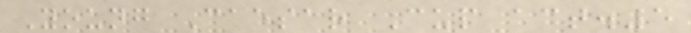Young Caesar Cup act.5
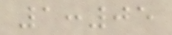1:05
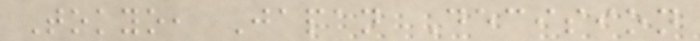Tokyo, Japan Decision
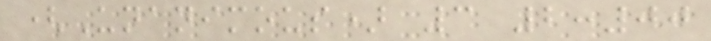(Unanimous) 3 2:00
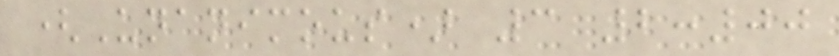(Unanimous) 3 2:00
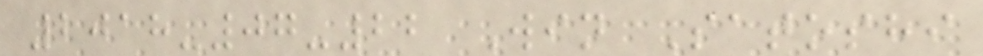2018-07-22 Win Satoshi
